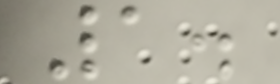1.
